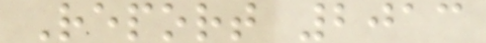Report 2013
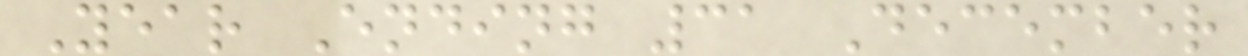Year Ending 31 December
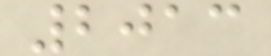2013
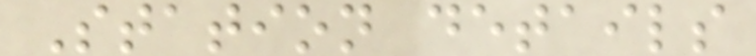Station details
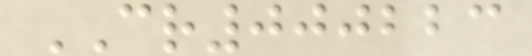CR000223
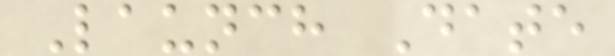Launch Date
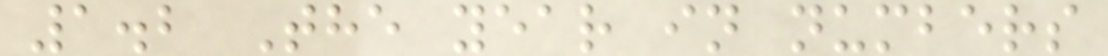1.2 The year in numbers
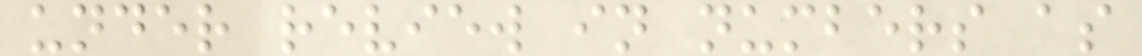under review in numbers as
